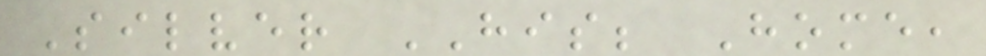Silver HIS; Home,
